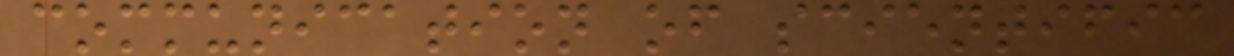communication of scientific
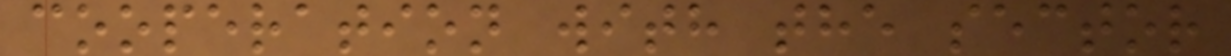cooperation with the sector
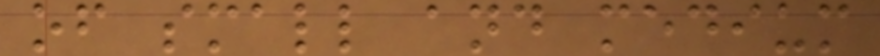of small and medium
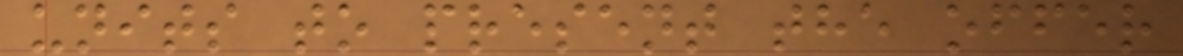units to present the offer
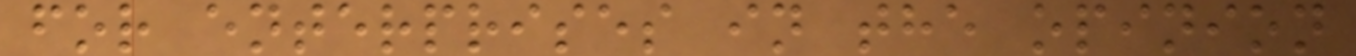for enterprises in the opinion
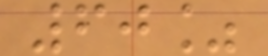60%
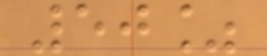50%
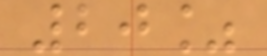20%
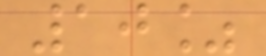10%
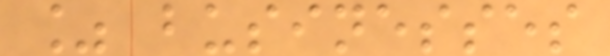% businesses
